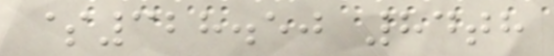$328.50 84th
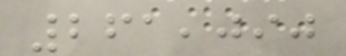261,090
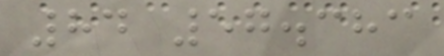84 57.383
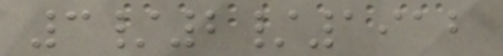3/2/1912
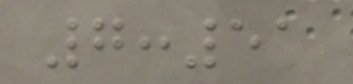7:51
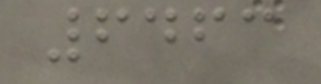6463
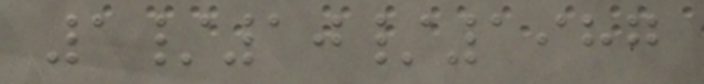1/10/1987
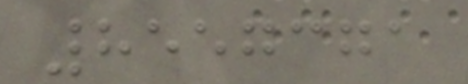8557371
